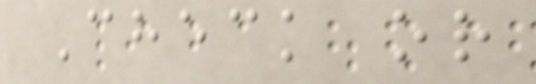Check or
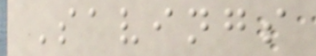Savings
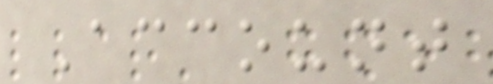Account
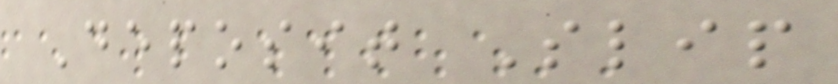Deposit Slip
